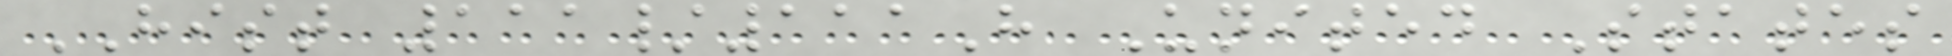HIST 111/111H United States
